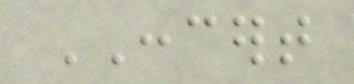CONCERT
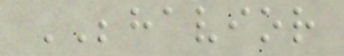BEHAVIOR
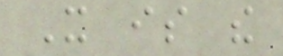It is the
